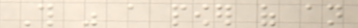This was a power of an
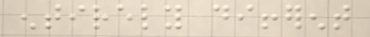entirely different
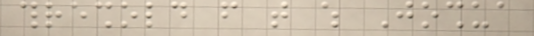threshold from that which Joshua
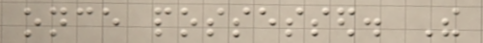once possessed. The
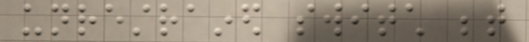unrestrained switch between
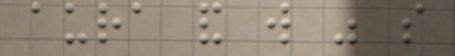aura and will was so
